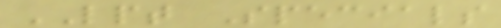LPT Specials
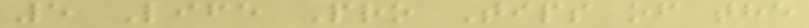5 Life Pro Tips of the
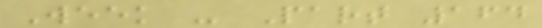Week - Part 164
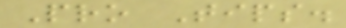Pro Tips.
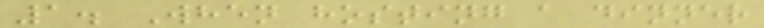1. When hosting a dinner
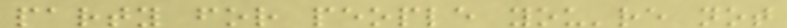party for people you're not
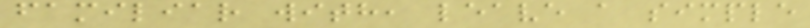familiar with, leave a simple
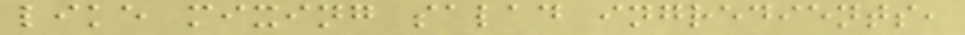like mixing salad ingredients,
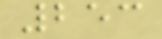253
